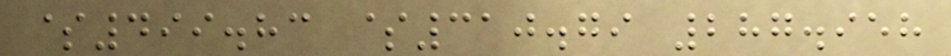$499.83 $310.79 287.958
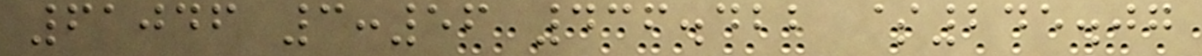61046 3:56 436.422 $245.07
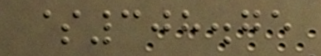$308.75
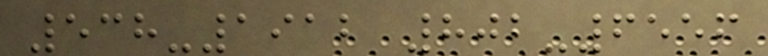538-1912 802-6556
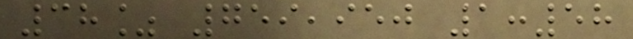38% 759,950 1:58
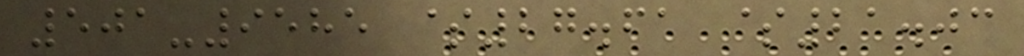501-9585 $27.61 $21.03
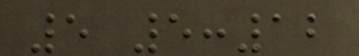5 5:12
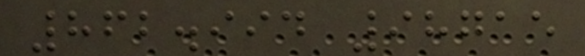862.994 98715
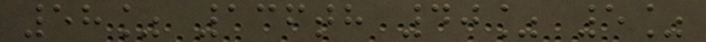58% 136th 40% 5%
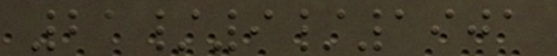21/9/1901
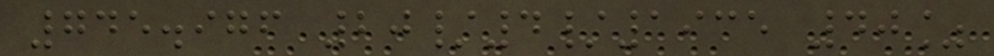745.976 20/4/1935 40%
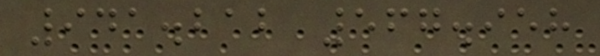941.212 567.958
